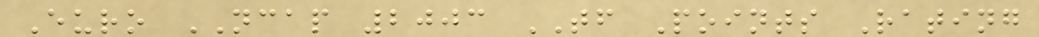Euro NCAP 2003 TF Points Rating
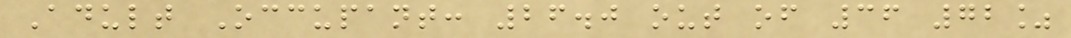Adult Occupant: 26.0 out of 36 72%
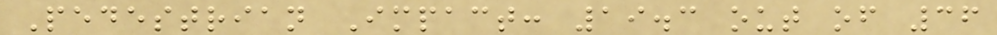Pedestrian Impact: 19.3 out of 36
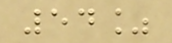54%
